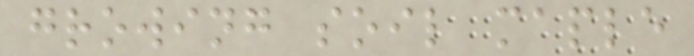growing soil maple
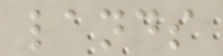lands
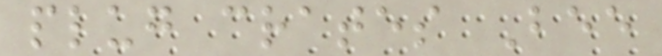plug crates Bee
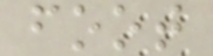foot
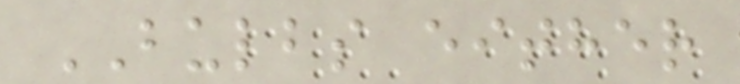BULBS either
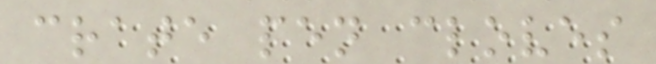crate pen cloves
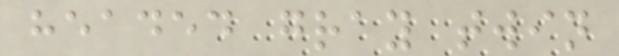headed gray twin
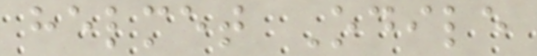helmet Odile
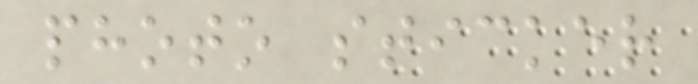photo sticker
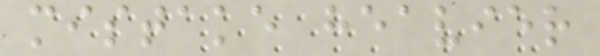mistake heavier
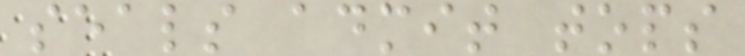seals admit tops
